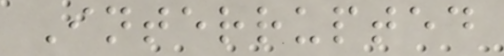Interrupted
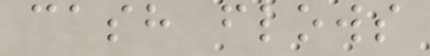cash flows
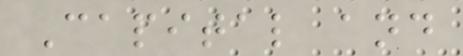Capital and
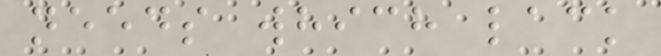needs which lack
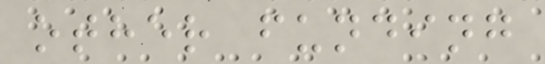other funding
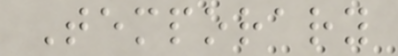Temporary
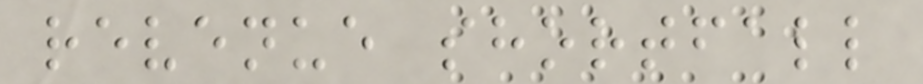revenue shortfall
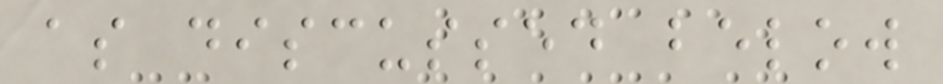as discussed below
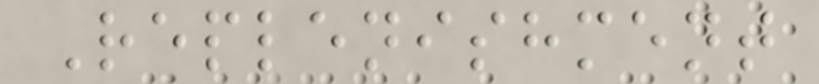Replenishment
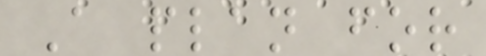A plan for
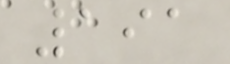191
